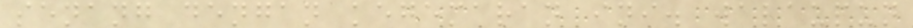senang dengan kegemaran ini. walaupun
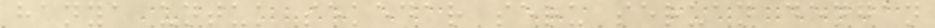hanya untuk sekedar seru seruan dengan
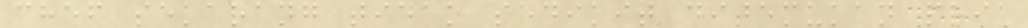chef sekarang tidak sedikit ditemukan pria
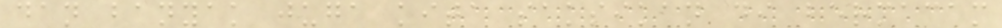dan banyak juga kita saksikan di bermacam
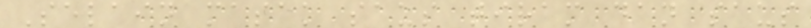Selain masak saus tiram dan saus
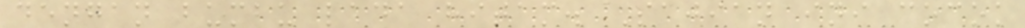dengan bumbu lada hitam. Sajian ini cocok
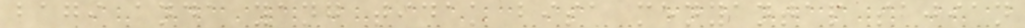bagi anda yang tidak bisa menyantap sajian
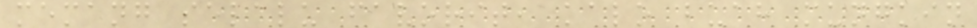memang selalu favorit, kalo buah mungkin
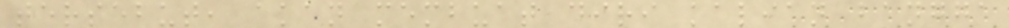tersebut, akan membuat diri kalian bangga
